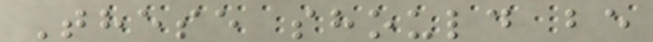These should be
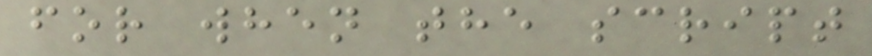for when the script
